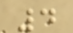4
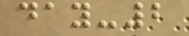day-2
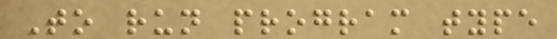To run program type
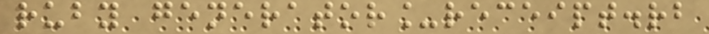ruby generator_receipt.rb
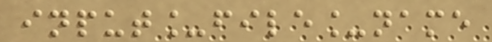input_file_name
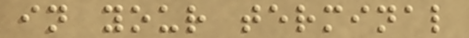in your terminal
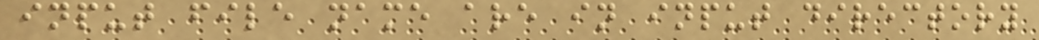input file name are in input directory
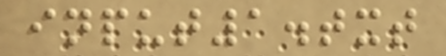input1.txt
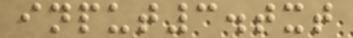input3.txt
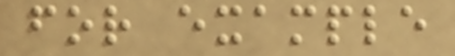for example
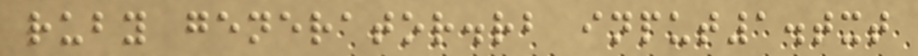ruby generator.rb input1.txt
